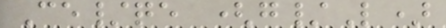Ce/qe (g/L)
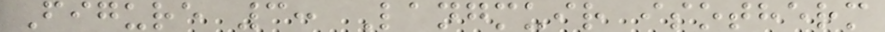Figure 3: Langmuir isotherm
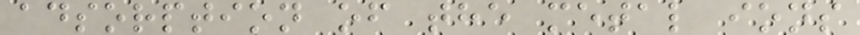adsorption of the metal ions
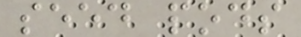seed pods
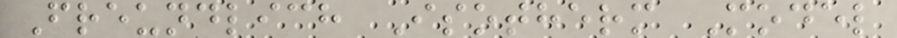Freundlich Isotherm Model
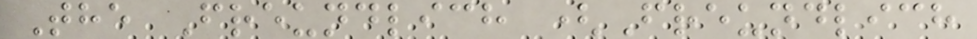The Freundlich (Freundlich
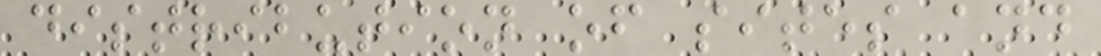distribution of sites and
